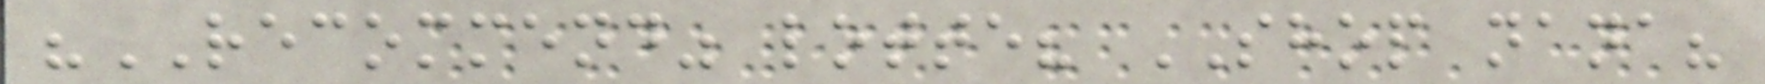"RECOMMEND" lotte? SHOP nana?
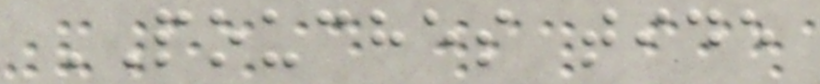POUCHES tide
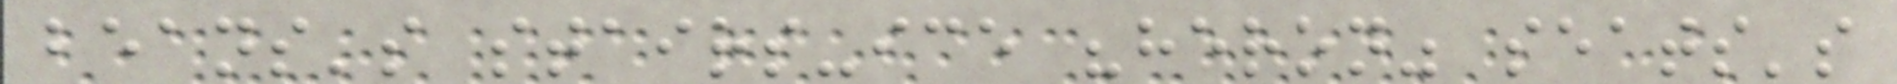beans's stairs-ice "heron" seats's
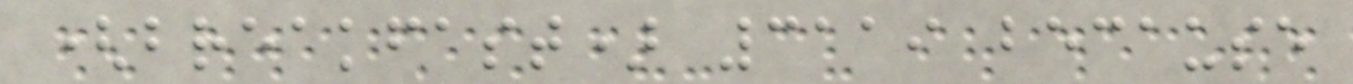(breakfast) 3119 because
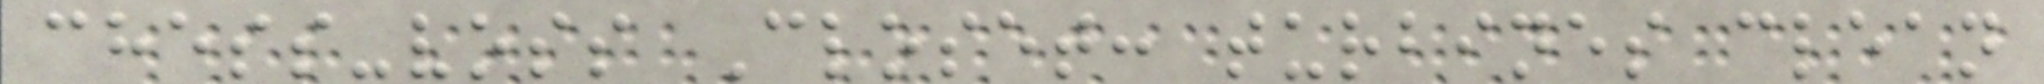chess-voss Closet: turbines clean
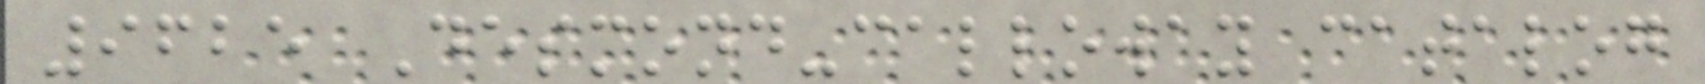9625 Desmond-calloway catalog
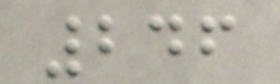246
